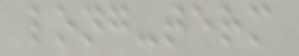long-term
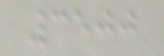3500
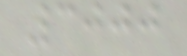3000
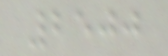2500
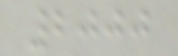2000
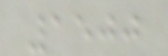1500
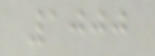1000
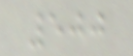500
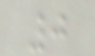0
